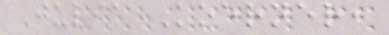Julia Koerner,
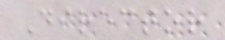Director
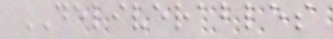DELIVERABLES
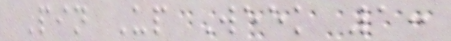Pin Up Week 1:
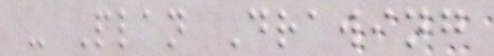- Plan Drawing
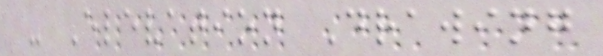- Elevation Drawing
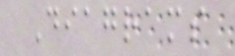Diagrams
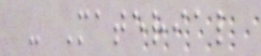- Material
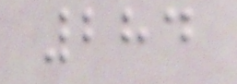284
